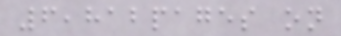6,812pages on
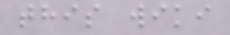this wiki
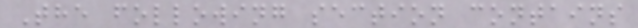The following section contains
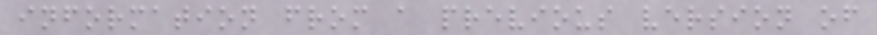information from a previous version of
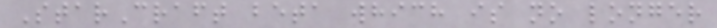StarCraft beta which is no longer
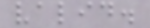valid.
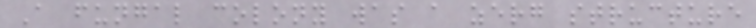A fungal colony was a zerg structure
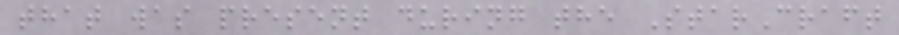that was present during the StarCraft
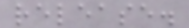release.
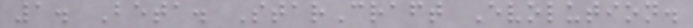1. Beta. StarCraft Evolution.
